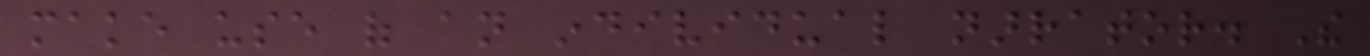make use of an individual narrator. The
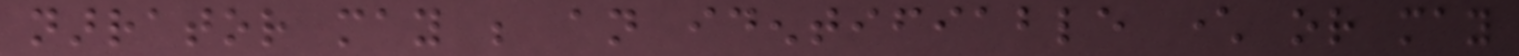narrator may be an identifiable character or may
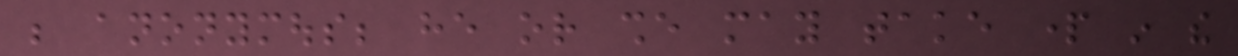be anonymous; he or she may take part in the
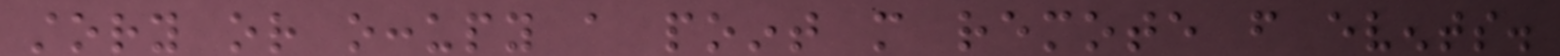story or occupy a point more remote from events.
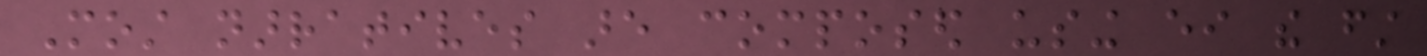Most narratives are composed using either the first
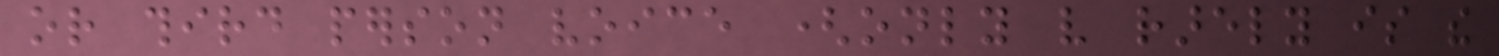or third person voice (only very rarely is the
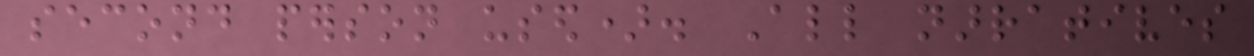second person used). All narratives
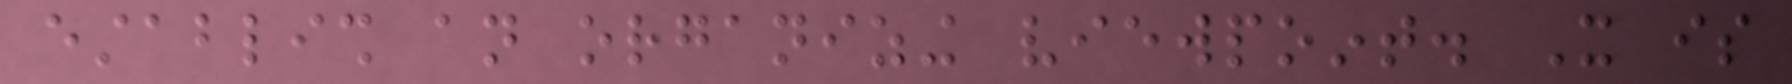establish an organizing viewpoint. It is
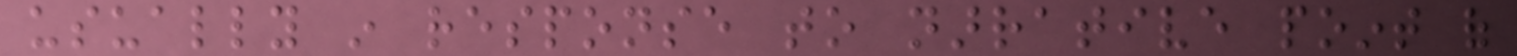usually in response to narrative point of
